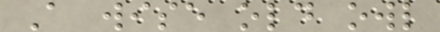A wise old owl
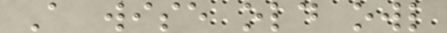A wise old owl
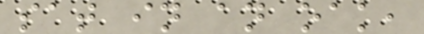sat in an oak,
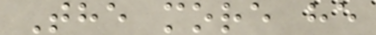The more he
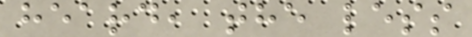heard, the less
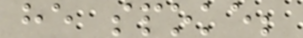he spoke;
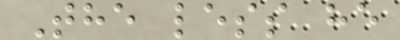The less he
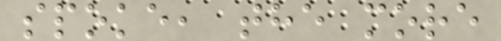spoke, the more
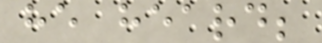he heard;
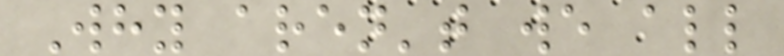Why aren't we all
